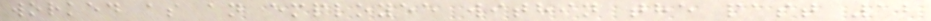worked as an employee within the past 12
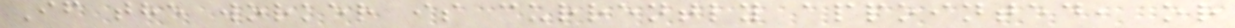If the worker is currently appointed, or
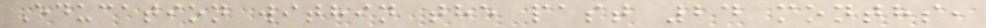Education within the past 24 months,
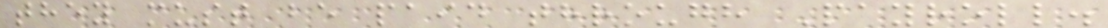they must be paid through Payroll.
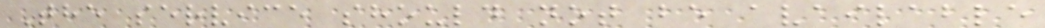The service should not be available
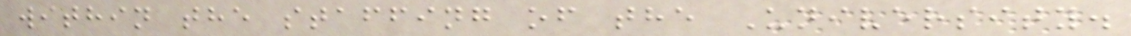within the staffing of the University.
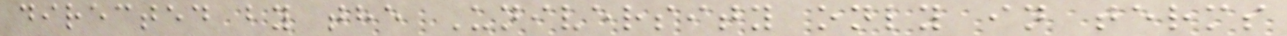directed by the University only in terms
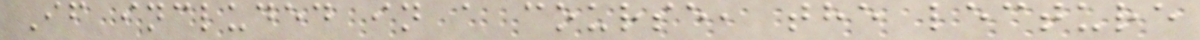If included in a course, the lecture
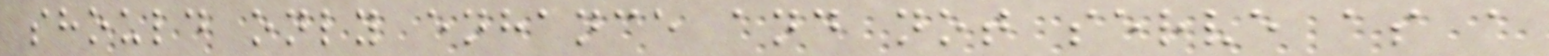should only enhance and not serve as a
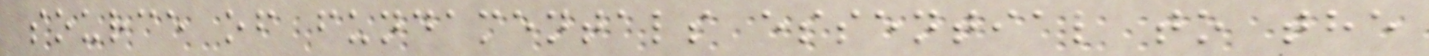source of fundamentals essential to the
